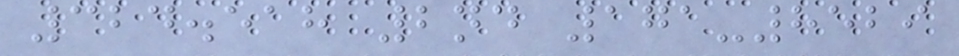324.518 2nd 171-8529
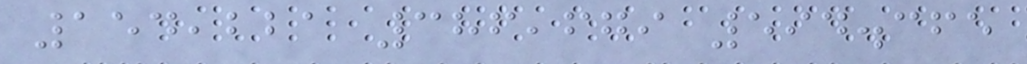154,221 386,679 594.365
